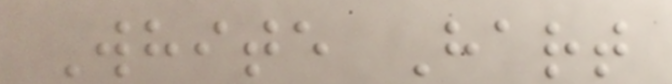White Hart
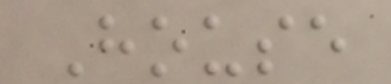House
